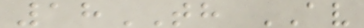18TH AV
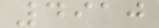4910
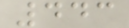443
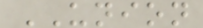UNION
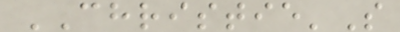CHRISTIE'S
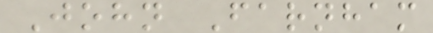John Farnham
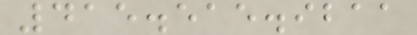415.515.9211
